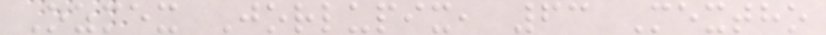Ozmex Jorlupix, 63 Mextho
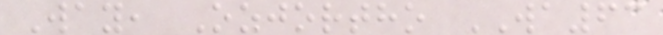Way, Ozjortho WA63
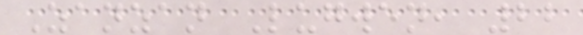Zanzan Lugwen, 22
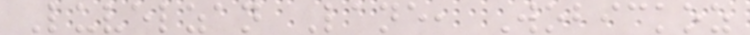Luvelzan Lane, Wobickoz
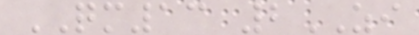QM13 2ZI
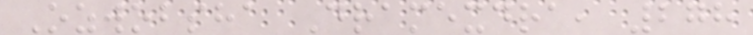Ozwobsha Dramexdra, 278
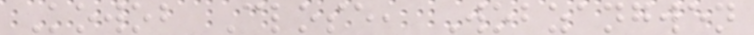Kowob Close, Wobzangwen
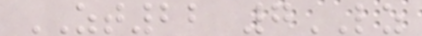ZT22 7LZ
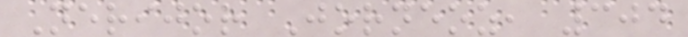Nerijor Jorneoz, 304
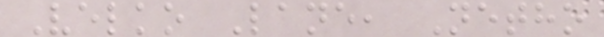Velko Lane, Netho
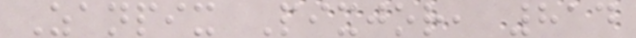Zanpix Pixjor, 814
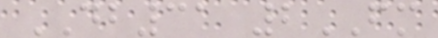DB31 2FM
